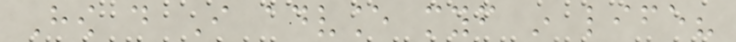How do I advance myself in life?
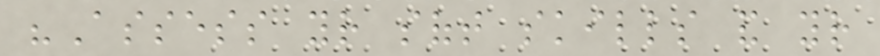"Assess your soft skills and your
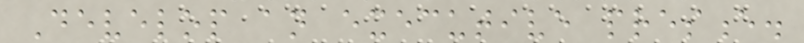Develop an executive presence.
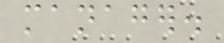manager.
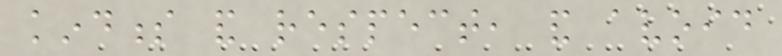kindness and respect, and avoid
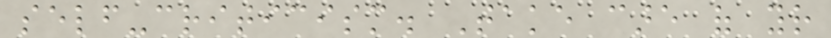self-criticism. Take care of your
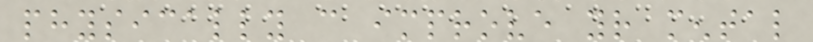physically can improve your mental
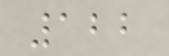122
